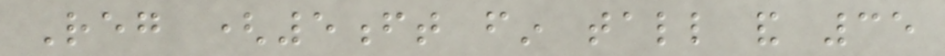Reg (5ft fin tall and 35
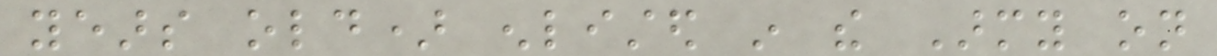years old) enlisted in the Army on
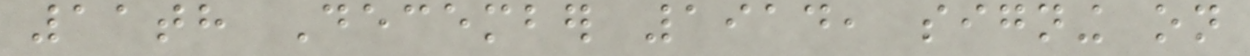11th December 1914, signing on
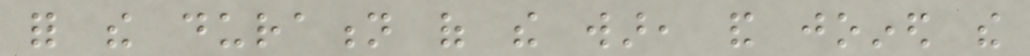for the duration of the war, and joined the
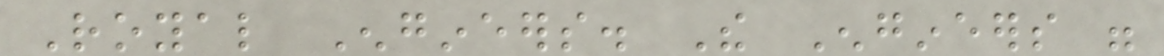Royal Engineers. The Engineers were
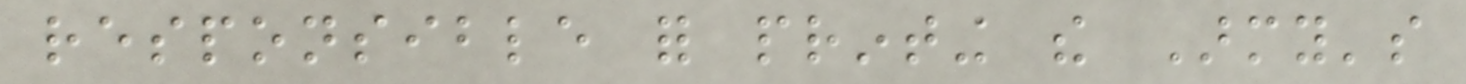responsible for printing the Army's
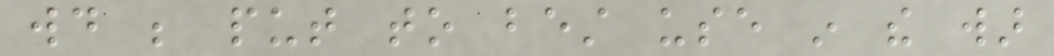would be put to best use in the war
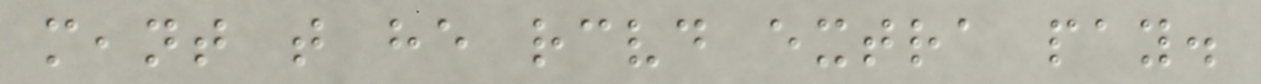meant that he received extra pay.
